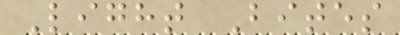Light Bites
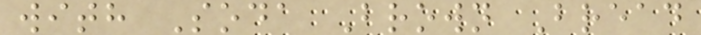with Soda Brown Bread
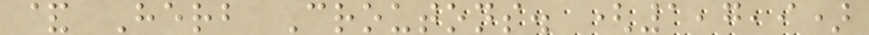& Herb Croutons. (1,7,9)
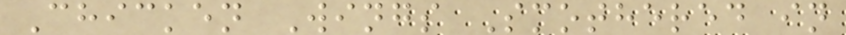Chicken Wings Smothered in
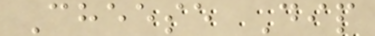Cheese Dip
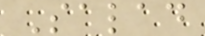Salad
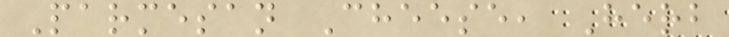Parmesan Cheese, Herb
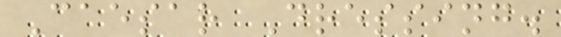Caesar Dressing.
